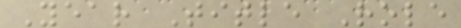Year Title Role
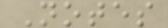Notes
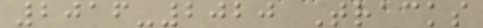2016-2020 Tracks
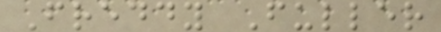Freddy Fuller
